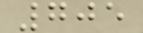705
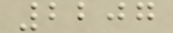2207
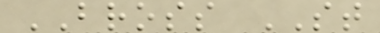BROSS ST
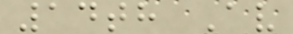14th Av
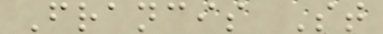Francis St
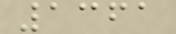1361
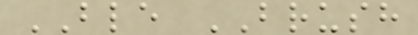BLE BRUSH
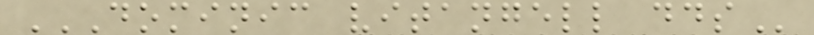DOMINIC VITANGELL DDS
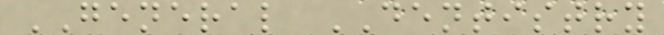GENERAL DENTISTRY
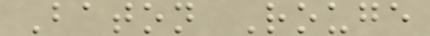Baton Rouge
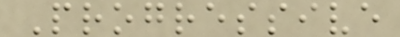Progressive
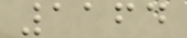1164
